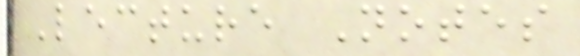Lecture Notes
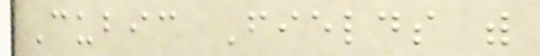Cubic Fields with
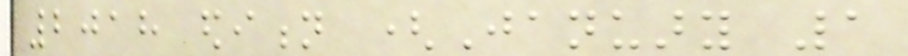2018 edition (January 1
